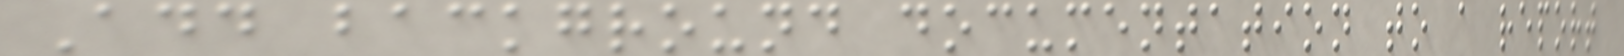Add background documentation to a report
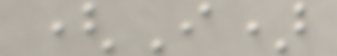(I)
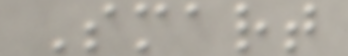Smart
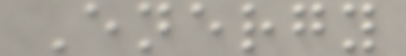Energy
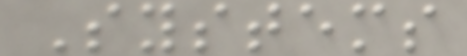Systems
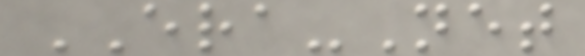ERA-Net
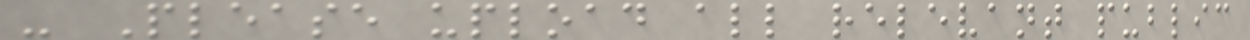- Please upload all relevant public
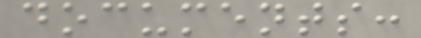documents:
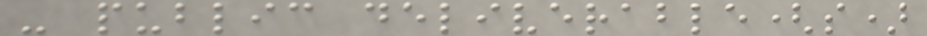- public deliverable(s)
